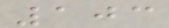103
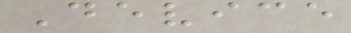Device
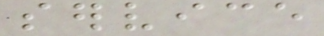service
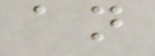an
